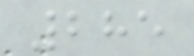285
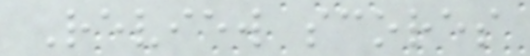Review scores
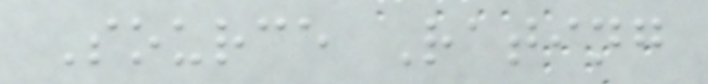Source Rating
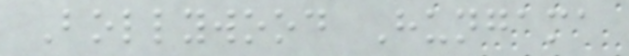Bollywood Hungama
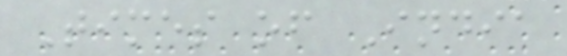Times of India
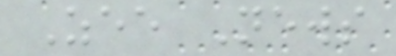Zee News
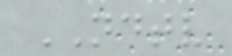NDTV
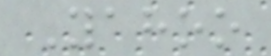Yahoo
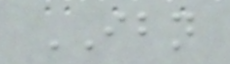IBN
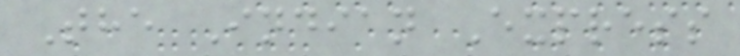The Indian Express
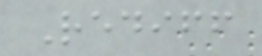Rediff
